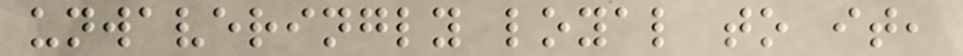unwaveringly loyal to it,
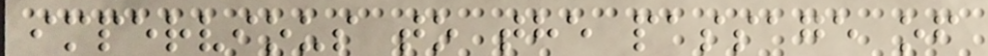impervious to the passage of
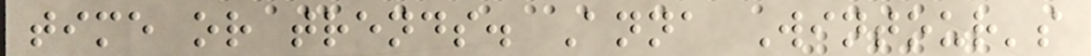time or trends. Anna Wintour's
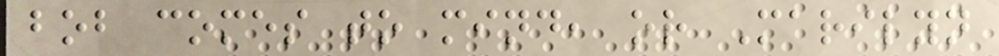bob comes to mind, or Marilyn
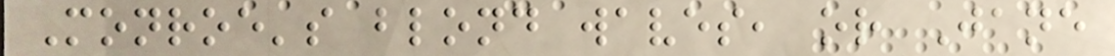Monroe's blond waves, or Jane
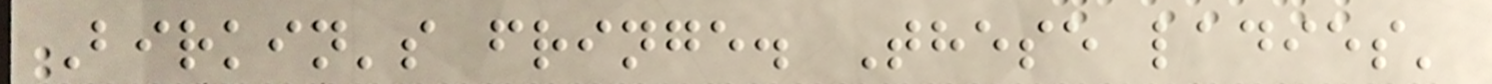Birkin's fringe. These ladies'
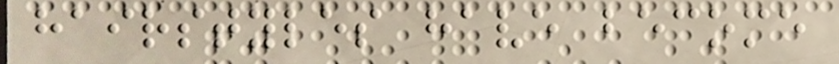hairstyles have become
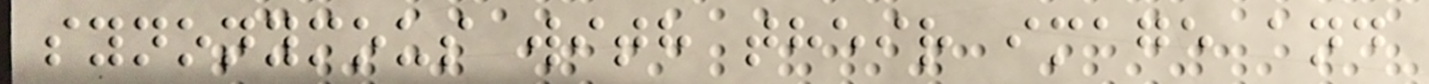synonymous with their image and
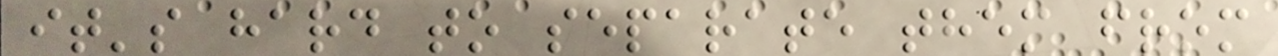it's hard to separate them from
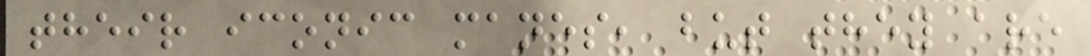their iconic manes, but they are
